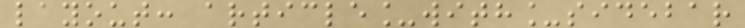layout: article_with_sidebar
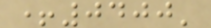+0400'
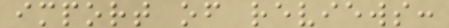import of reviews:
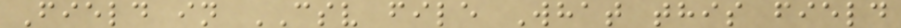Field in CSV file What this field
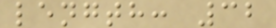length: 32
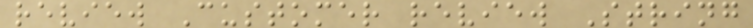review Customer review String
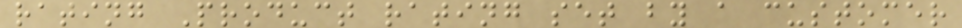rating Product rating set by a customer
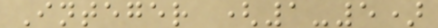Integer (1-5)
